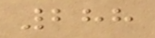288
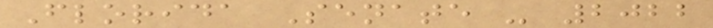Florida Senate - 2022
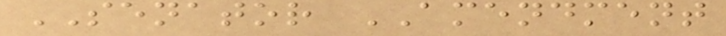SENATOR AMENDMENT
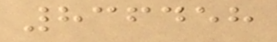836458
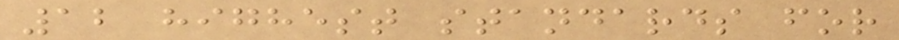12 highest standards for
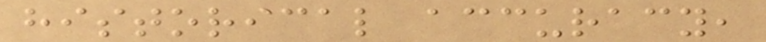historical accuracy,
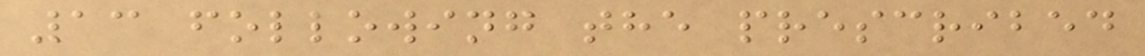13 following the prescribed
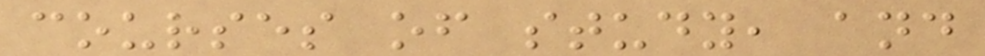courses of study, and
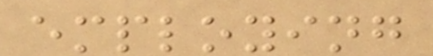employing
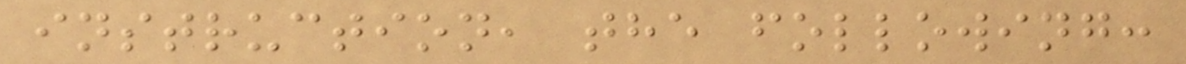instruction, the following:
